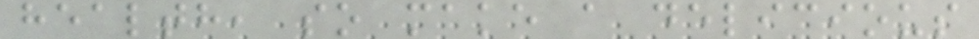health, so make a delicious
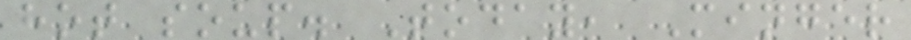hot soup. Today, Minger
